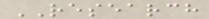RESEARCH
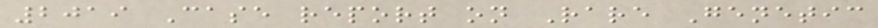2019 Case report on Rare Genetic
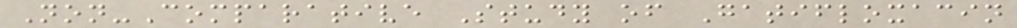Non-Comparative Study of Gatifloxacin
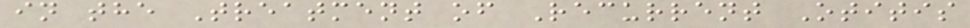in the Treatment of Recurrent Otitis
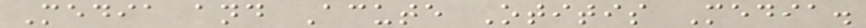Media and Acute Otitis Media.
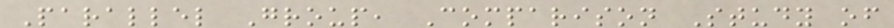Parallel Group, Comparison Study of
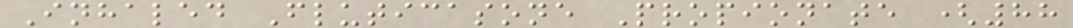Inhaled Fluticasone Propionate (88
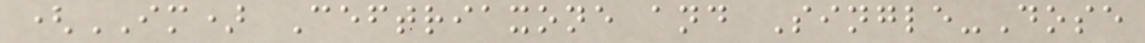(IM) Ceftriaxone and Single-Dose
